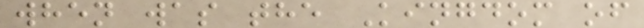when was the Kingdom of
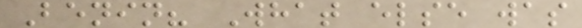Benin? What else was
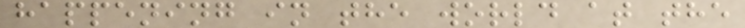happening in the world at the
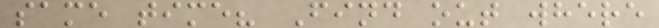same time? Find out where
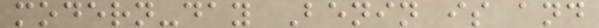modern-day Benin is and
